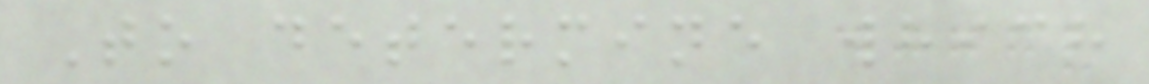To determine which
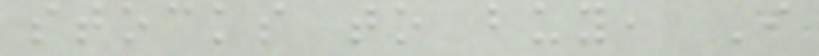stocks to buy, I
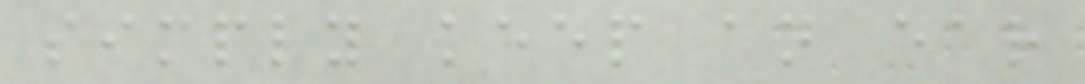simply keep an ear
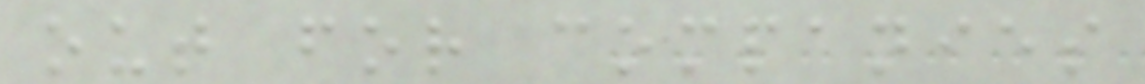out for companies
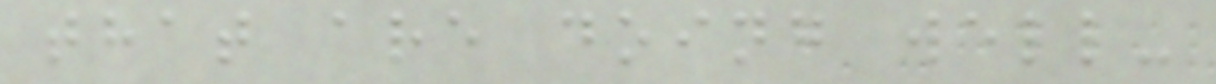that are doing well-
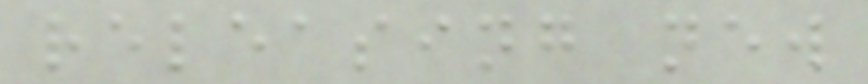releasing new
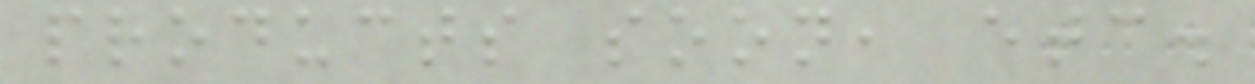products soon, etc.
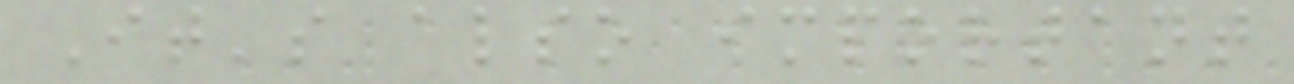It's also important
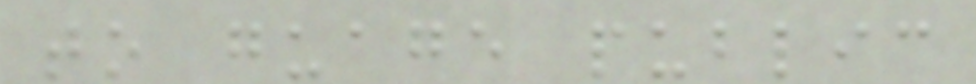to guage public
